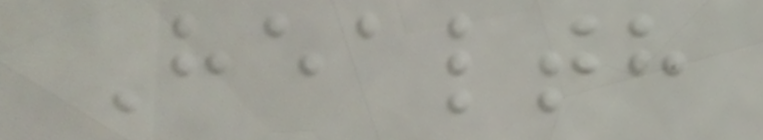Health
